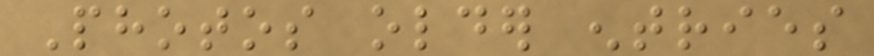Photos older entries
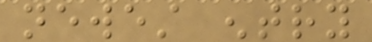newest entry
